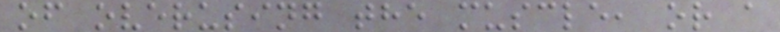of overusing the muscle, or a
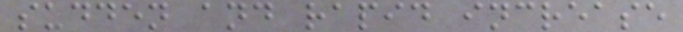sudden and rapid increase
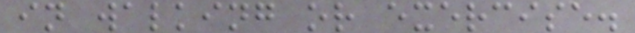in walking or exercise.
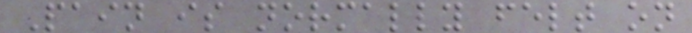Pain is normally felt on
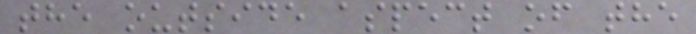the outside aspect of the
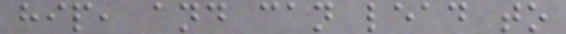hip, and can lead to
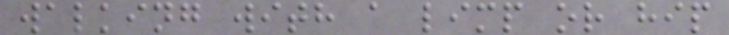walking with a limp or hip
